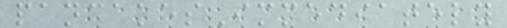pancakesImmediately
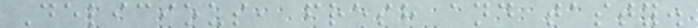Delicious, fresh and tasty.
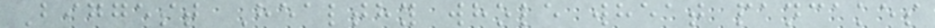Biggest Healthy whole wheat pancakes
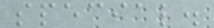special.
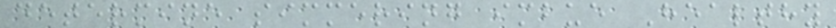determine simmering imbue Healthy
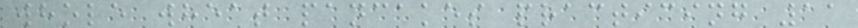whole wheat pancakes practicing 11
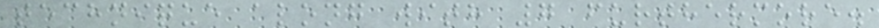technique along with 7 furthermore.
